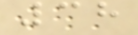38
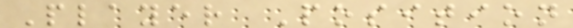Player Position
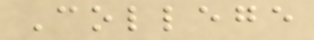College
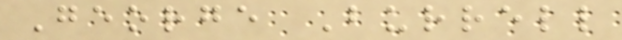George Burrell
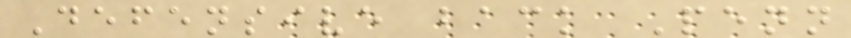Defensive back Penn
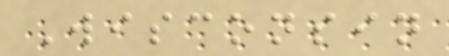Wisconsin
